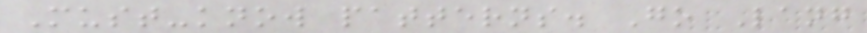Must-know patterns. Go Lang
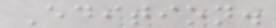Edition.
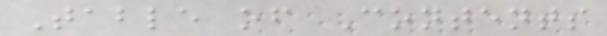Table of Contents
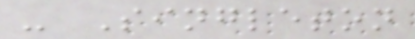- Singleton
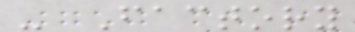- Factory
